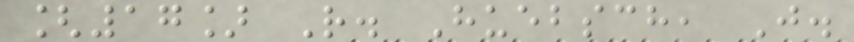[17] R. Huebsch, J.
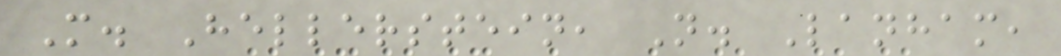M. Hellerstein, N. Lanham,
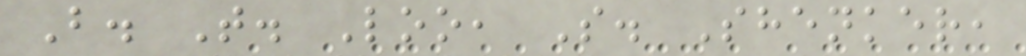B. T. Loo, S. Shenker,
